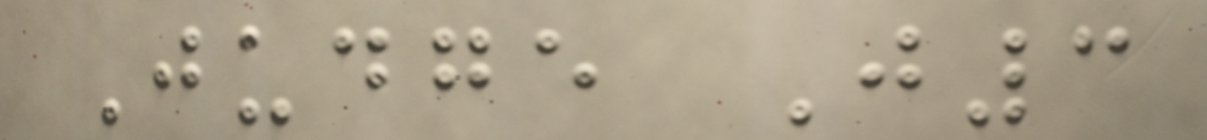Judge J3
